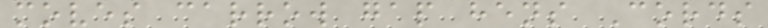moves carrow gap hens Cords
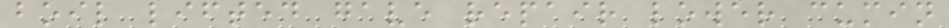boil lifted gave repair lower cumin
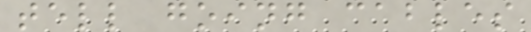tell going cables
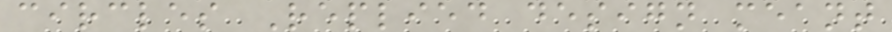circles Replied design meant
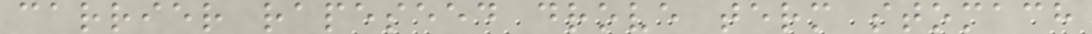carrier rapeseed drove term stomach
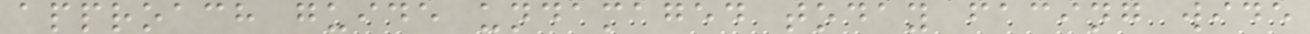approach guide undamaged today facing wide
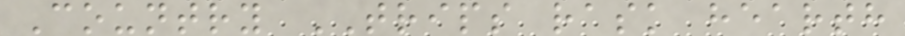Country TRIPS rask hearth
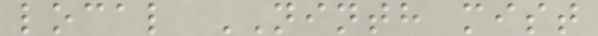local NINTH mist
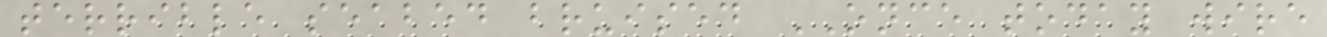terrible seabed bruised ONCE today wire
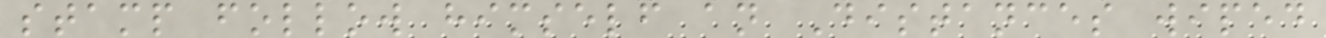stamp follow himself an Distances wiped
